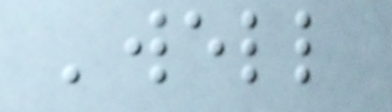'well
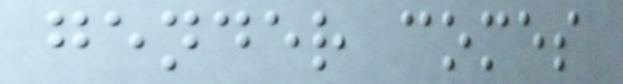gender comes
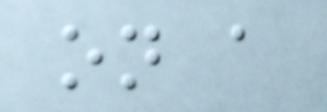on a
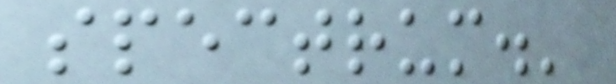spectrum.'
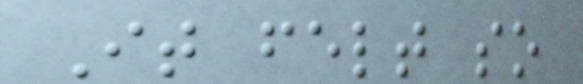It felt so
